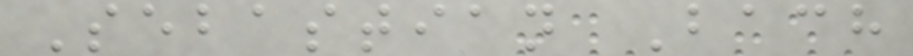Sebastian Bach
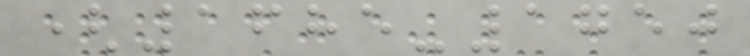(1685-1750
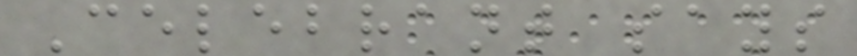Celebrant says
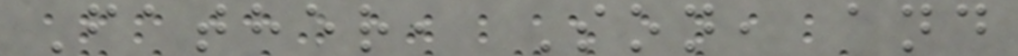Father, Son, and
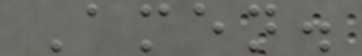Amen.
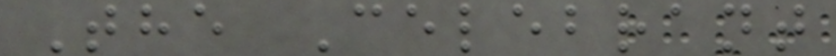The Celebrant
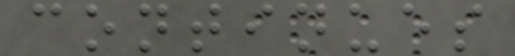continues
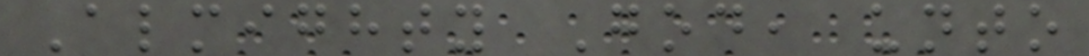Almighty God, unto
